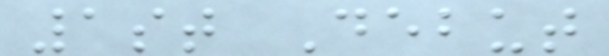1st Debut
